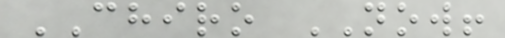CHIRO NOW!
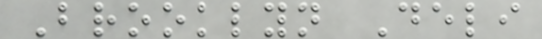Brooklyn Deli
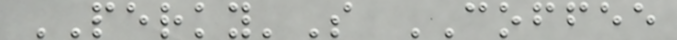PERKY'S COFFEE
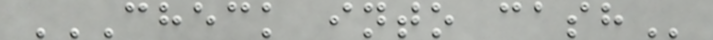CHECK INTO CASH
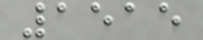1515
